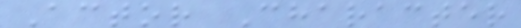Actor Character
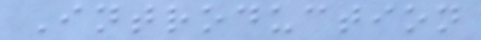Introduction
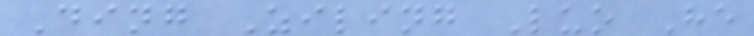Ding Ziling Luo He
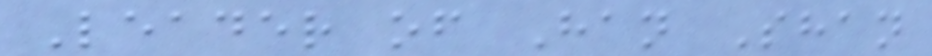Leader of Han Shan
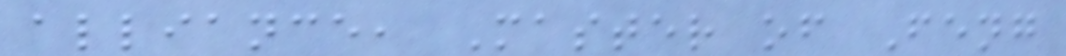alliance, Master of Feng
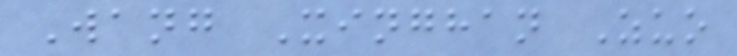Wang Xinghan Zuo
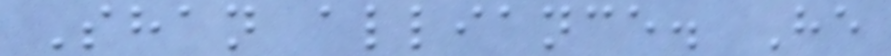Shan alliance. He
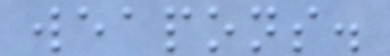weapons.
